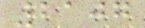2107
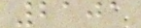2101
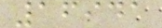16941
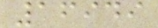16949
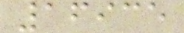16935
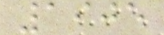1905
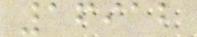16912
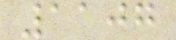1107
